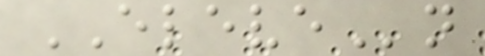ELEVEn
